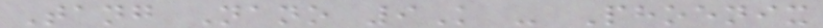Tang Nano 9K - Phoenix
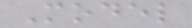Model
